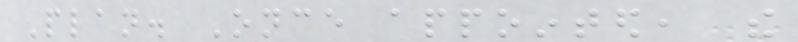Plan. Once appointed, the
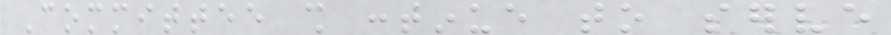Committee shall continue to serve
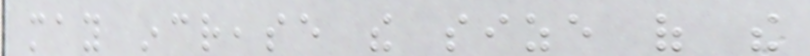may increase the size of the
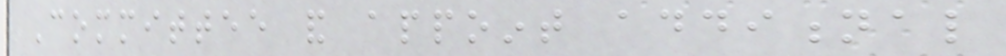Committee and appoint additional
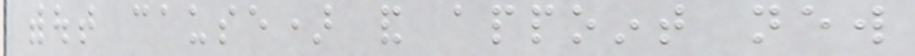without cause) and appoint new
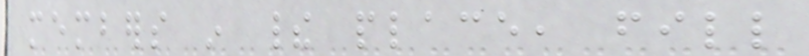members in their place, fill
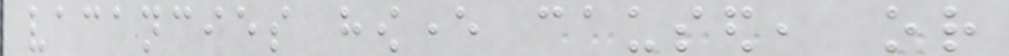vacancies however caused, or
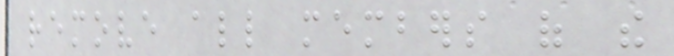remove all members of the
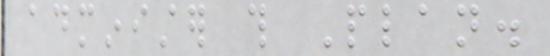administer this Plan.
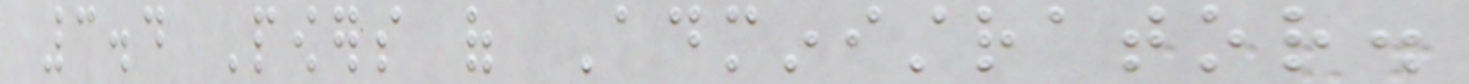3.4 Powers of Administrator.
